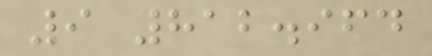9 812.964
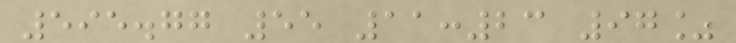595.77 55 11:23 97%
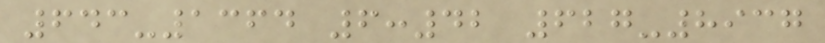643-1364 6:42 627-8937
